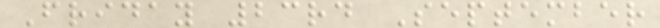Friday 23rd September
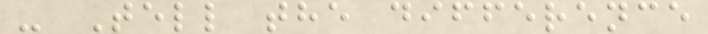- Tell the difference
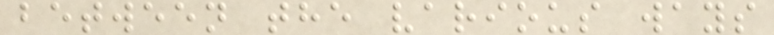between the various ways
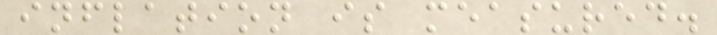inflation is measured.
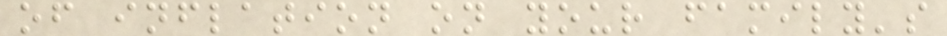of inflation on your family's
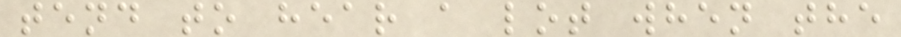tend to hear a lot when the
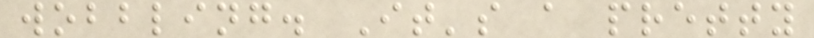wobbling. It's a pretty
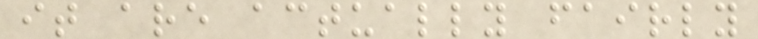it are actually fairly
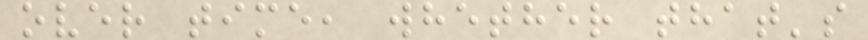over time, whether that's
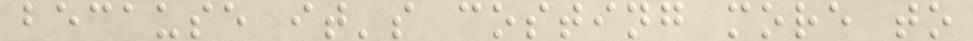because it's costing more to
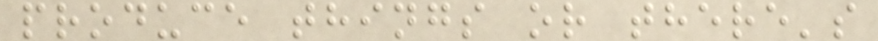produce things or there's
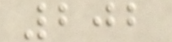202
